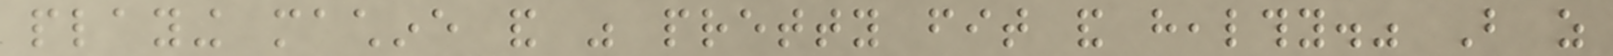playing machine and was pretty fit and healthy." But as
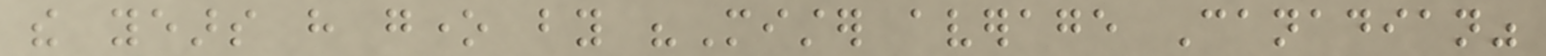the years have gone by "Mister average Canadian"
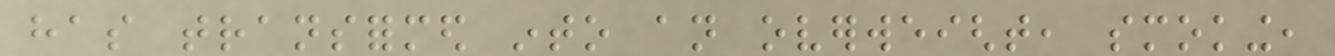has transformed into an overweight, smoking,
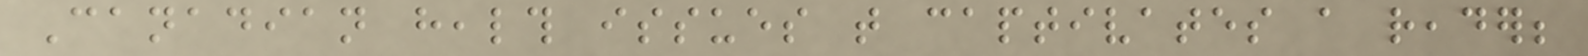Canadian health issues that captivates a reader;
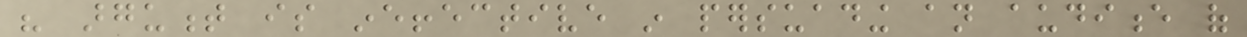his argument is ineffective in persuading an audience of
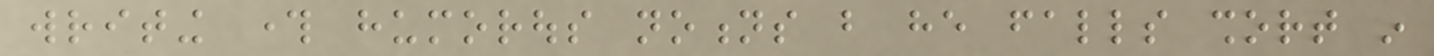writing through humorous notions but he falls short in
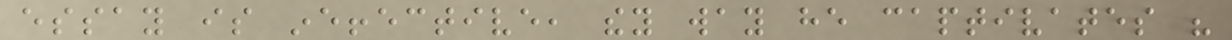essay is ineffective, they way he captivates his
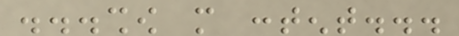...show more content...
